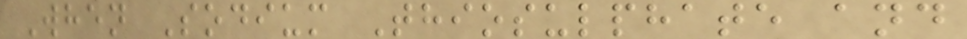When Sodium Thiosulphate and
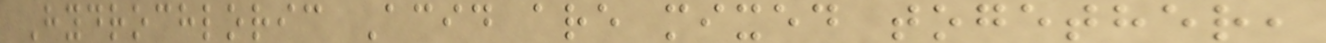Hydrochloric Acid are mixed together,
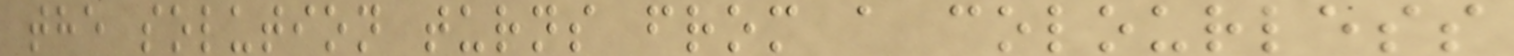the solution turns from a colourless
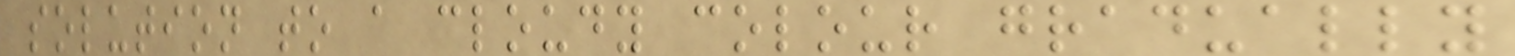solution to a cloudy colour gradually
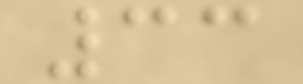33
